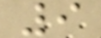9
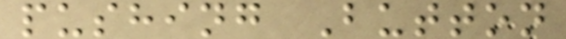pushing Button
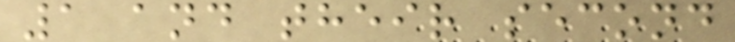1 and their second
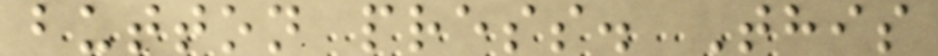button press. This
